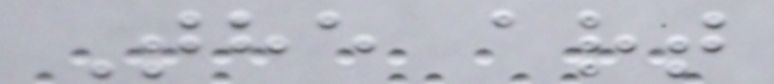The art
